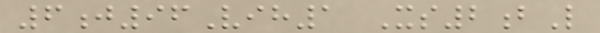6j96Vih1 Xs2bL
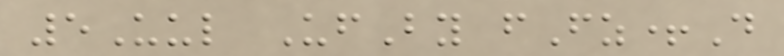5Uul UfBy fFz+D
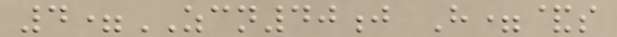4=ZCN40j H=&s
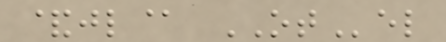&jl@ OTel
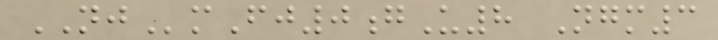NJmFj0gU8 Ngm3
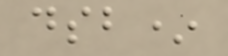dsb*
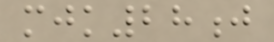mjk28j
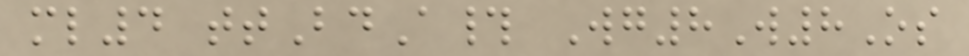ml4 ttBdA# Wg8W8Os
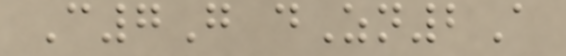C7G dZn2A
